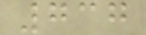737
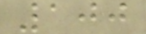100
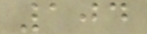104
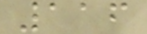116
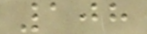108
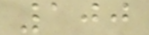100
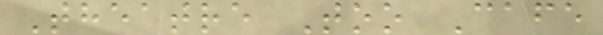Theatre Too Cafe
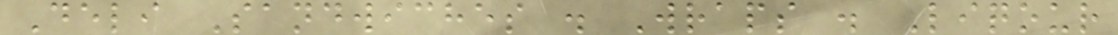Deli Sandwiches . Wraps . Liqour
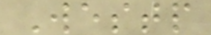Westp
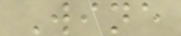Wine
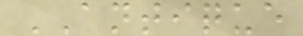ANTIQUE
